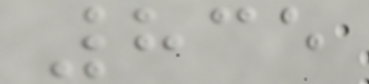835
